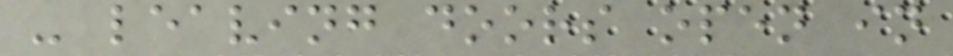- leaving doors open in
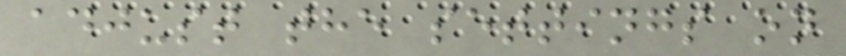adjust the settings on
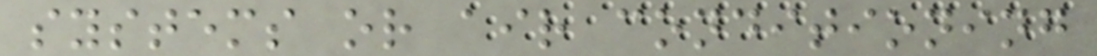systems or air conditioning
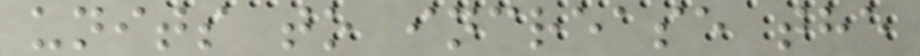units to increase the
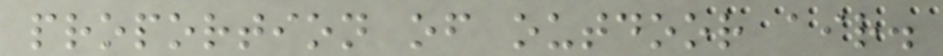proportion of outdoor air.
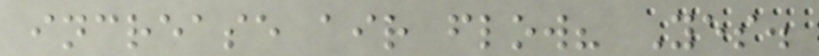increase air flow? Yes.
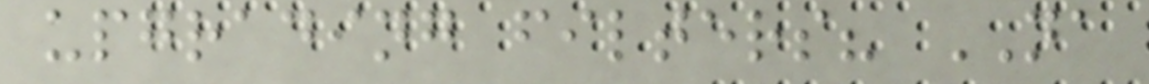upgrading filters? NA
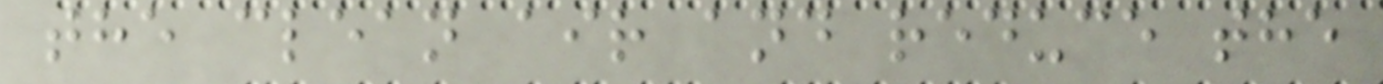the clean air and reduce the
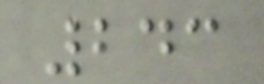243
